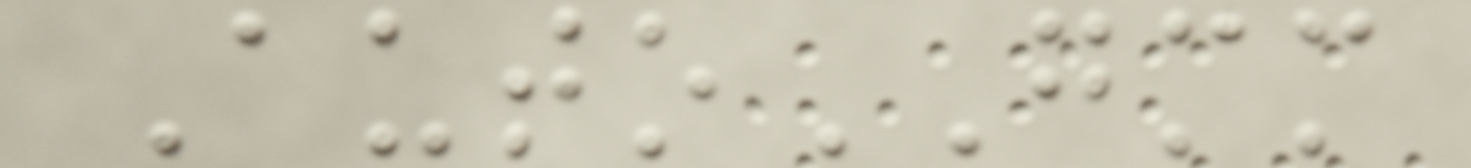AutoGMM
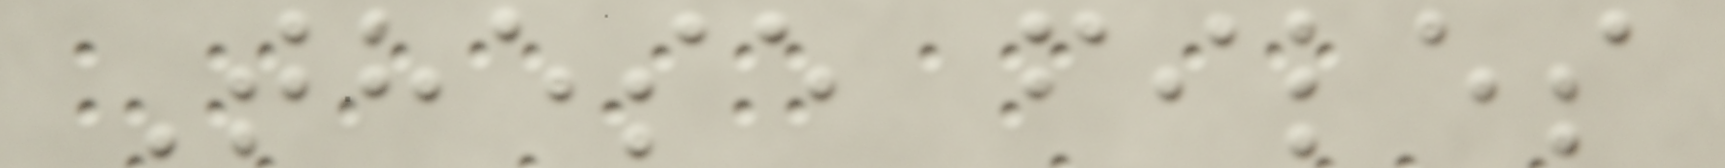These files
